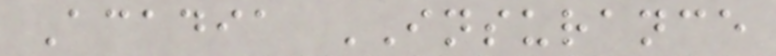Acadia INSURANCE
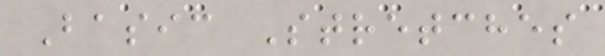Basic Stretches
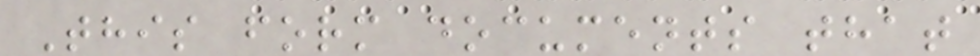This form documents that
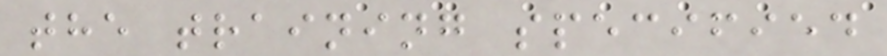the training specified
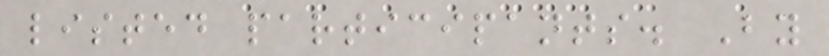listed participants. By
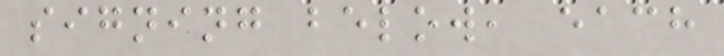signing below, each
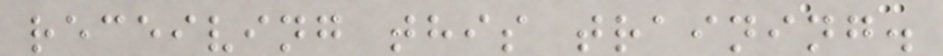receiving this training.
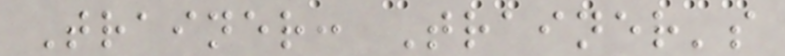Trainer: Trainer's
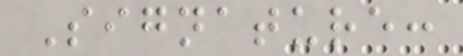Signature:
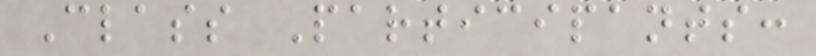Class Participants:
